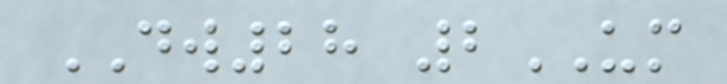DW28 2UM
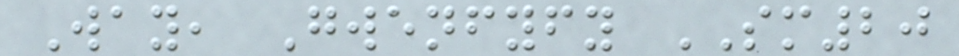Way, Gwenfyfy SM20
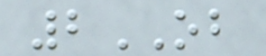2OB
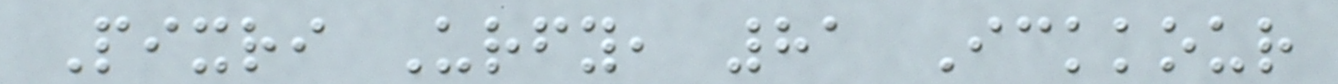Pixri Urfy, 81 Ickkour
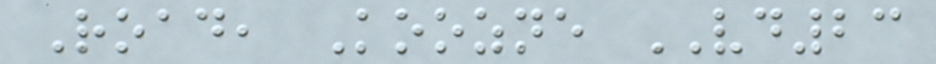Road, Koozne VD23
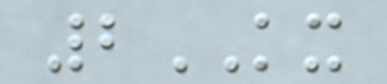2KX
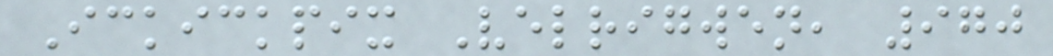Ickickpix Velrigwen, 970
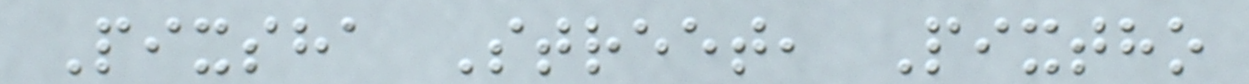Pixsha Street, Pixtho
